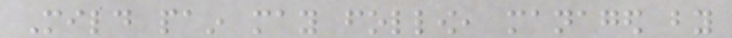Mild pain may follow, managed by
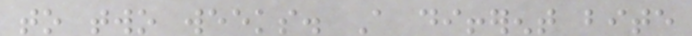to two weeks. A different bite
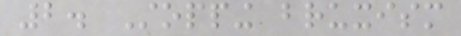2. Stopping bruxism
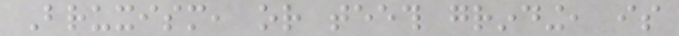Bruxism, or teeth grinding, is
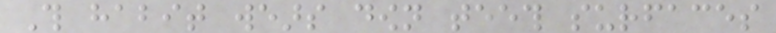This habit wears down teeth surfaces
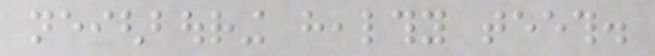neighbouring healthy teeth.
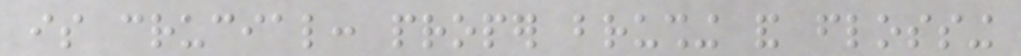is crucial: proper brushing and flossing
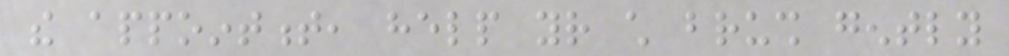the appointment, help your child brush gently
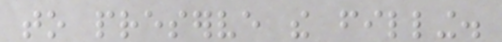to preserve the filling.
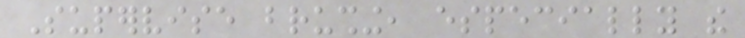Supervise brushing, especially the
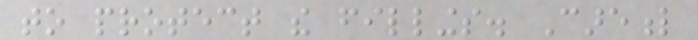to protect the fillings. Careful
